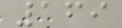169
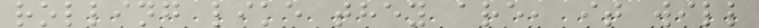rolling like they are, it will
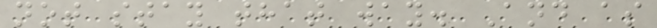not stay that way. And as
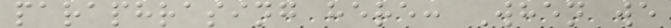paraphrasing here: When we
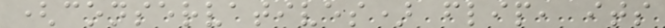(conservatives) flip, its
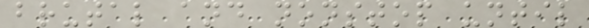brutal and nonstop until
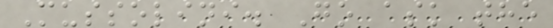Mussolini. Go ask the
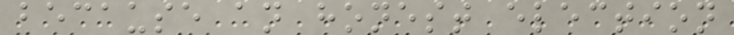because an honest election
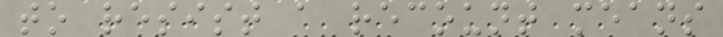to resist a recount means
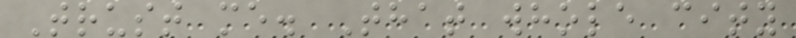Trust me. That whole city
